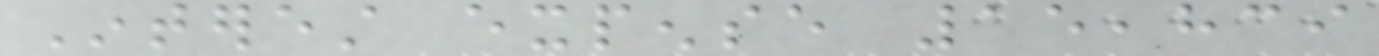Interest expense 15,839
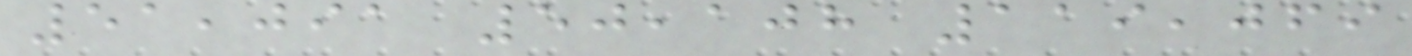51,091 50,108 119,069
